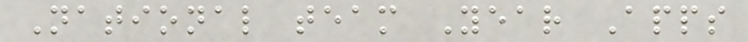National team Year Apps
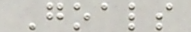Goals
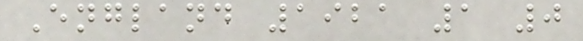England 1921 1 0
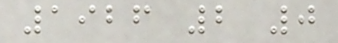1926 2 0
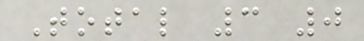Total 3 0
